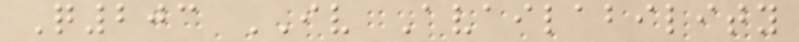Q203 IV Availability
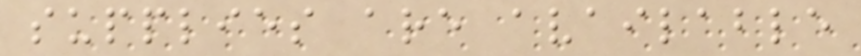supplies are available
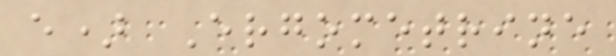e) Ergometrine
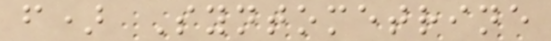f) Syntometrine
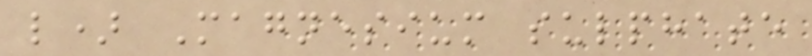l) Magnesium sulphate
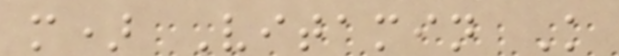m) Vitamin K
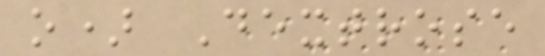o) Dextrose
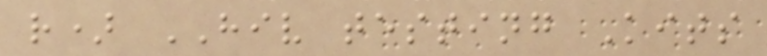r) HIV testing Kits
